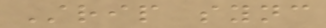Strip sync
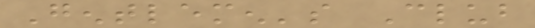Gentlemen's Club
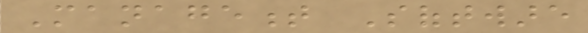Management Software
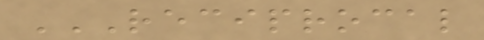RECIPROCAL
